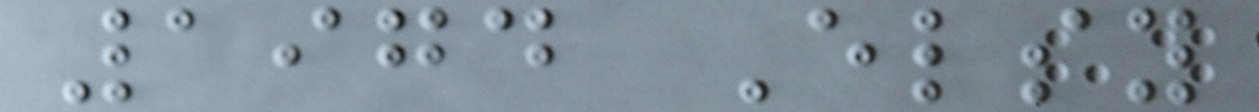1974 Elsy
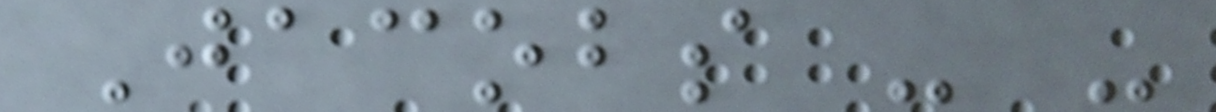Jacobs - -
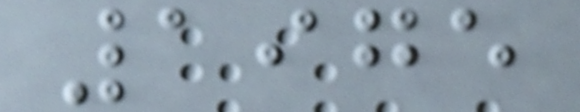1975
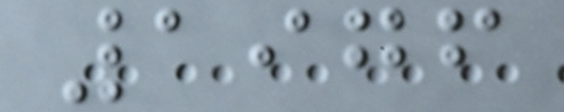1976
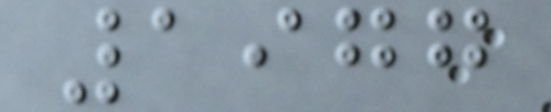1977
